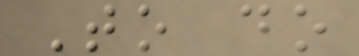To do
